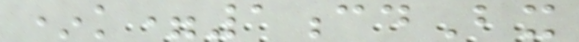*k=1cdBx
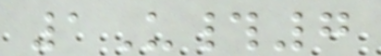1U#7
